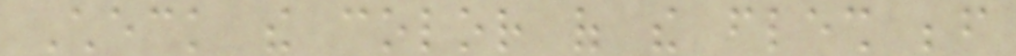Check the color of the flesh before
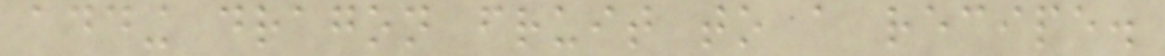adding dragon fruit to a recipe.
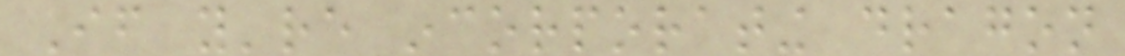If you're incorporating dragon
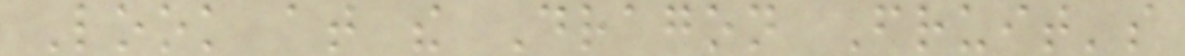Look at the Dragon Fruit's
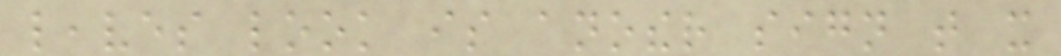leaves look is another sign that it
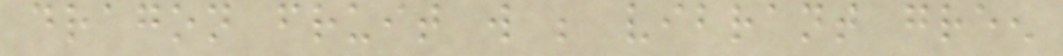dragon fruit will be vibrant green
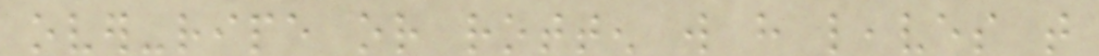over-ripe or rotten will have leaves that
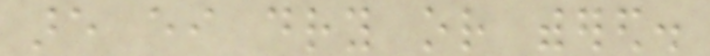are either dry or withered.
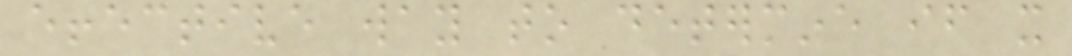effective way to determine if it
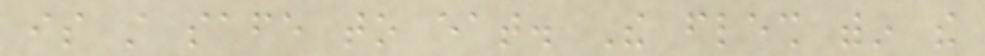is still safe to eat. The flesh within the
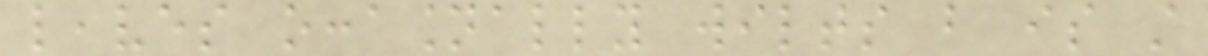leaves occasionally wilts but is still
